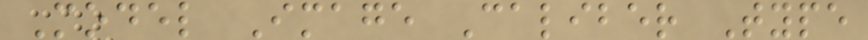Model Image Caliber Type
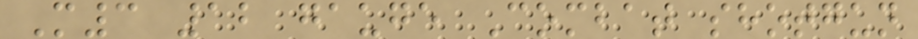M3 12 gauge Combat shotgun
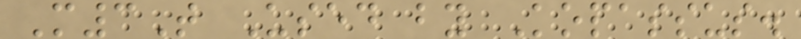M3T Used by Kopassus.
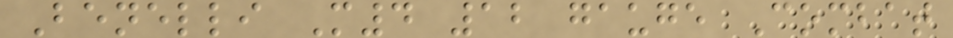Benelli M4 12 gauge Combat
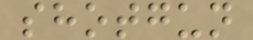shotgun
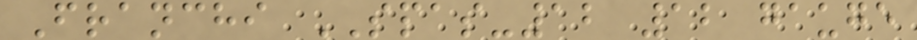Franchi SPAS-12 12 gauge
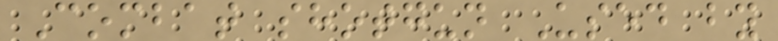Combat shotgun Used by
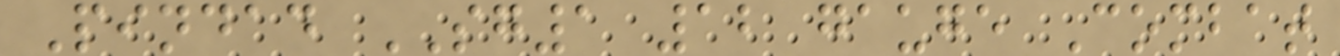Pindad SG1 12 gauge Combat
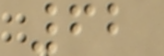62
